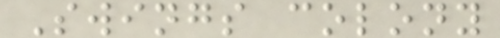Swings colony
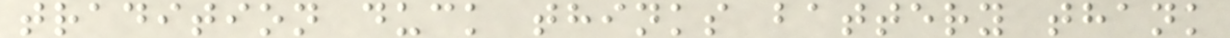tradition duck thinks battery thank
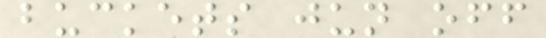buckets jun off
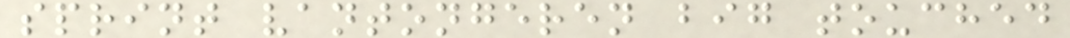sprint vantongeren big touched
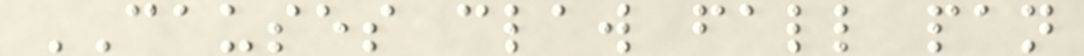CAUSES claw fall pan
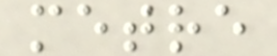metre
